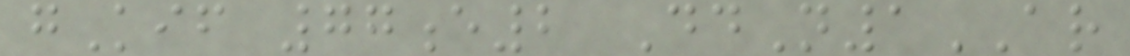gKif 77e2 DdN1AR
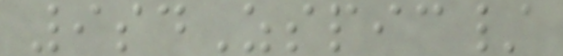9sdZspic/
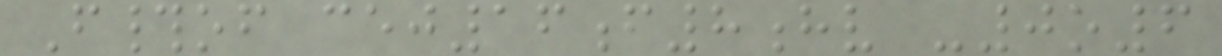F#of cej16f8hv -0o6
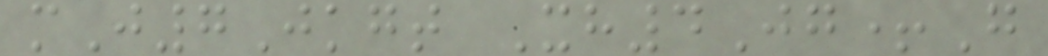mJ7Jkgt Xh4Jg+G
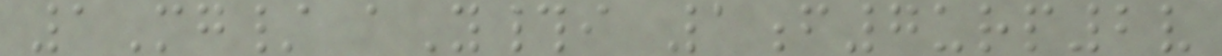1Mg/ aY#i 1f7urp2v
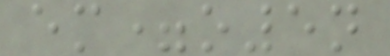em=o5n
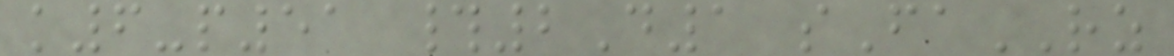k6-p51 #2D1 sFaRZ
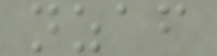nzaf
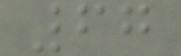67
